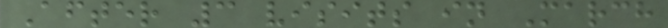After 3 visits in March
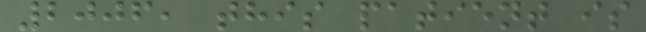2006, this patient is
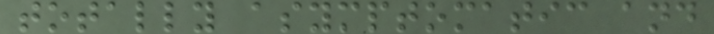totally asymptomatic and
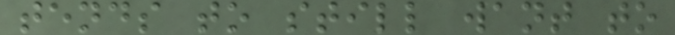tends to still want to
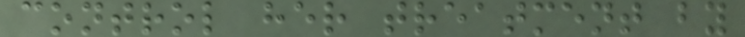control her treatment by
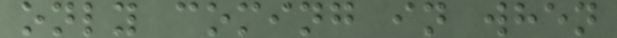only coming in when
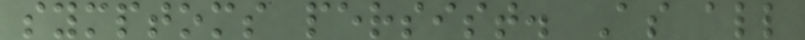symptoms persist. As all
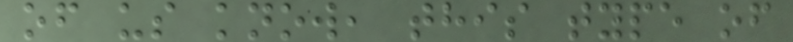of us know, this type of
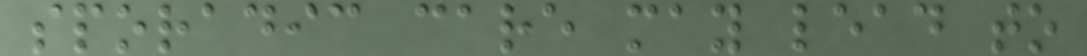sporadic care may lead to
